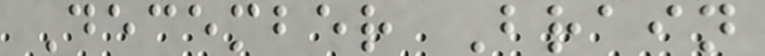December Brain
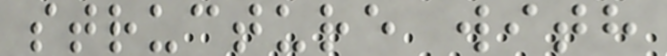structure with
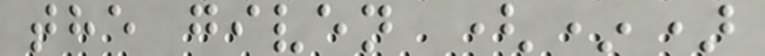the given (*)
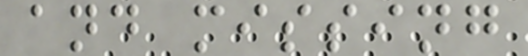and missing
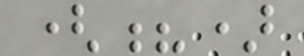(?)
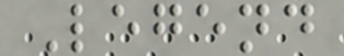Legend
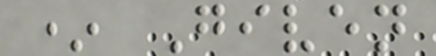* Given
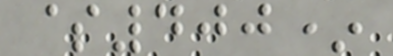$400*
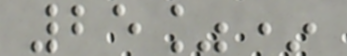25%*
